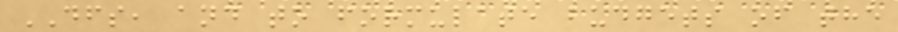DFS, and to formulate budgets of the
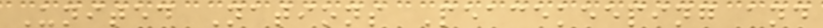United Nations Peacekeeping and
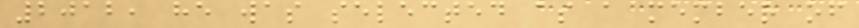2012, he was selected as a member of
